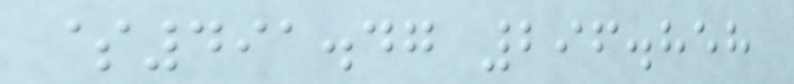$491.47 296.858
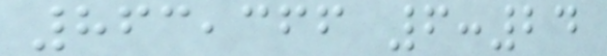863,366 6:24
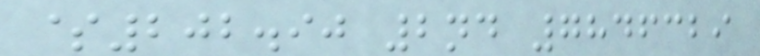$202.90 2nd 7846329
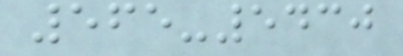565-5430
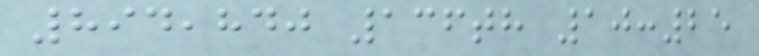894,840 136th 10:25
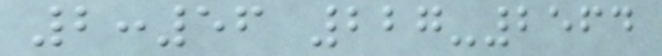2:56 227-2564
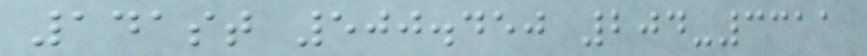141st 500.450 204-3311
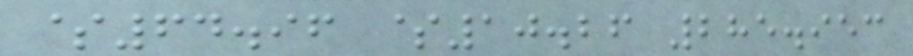$64.96 $10.26 285.953
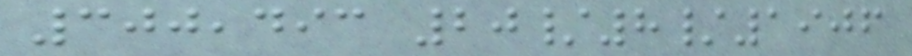300,493 20/8/1906
